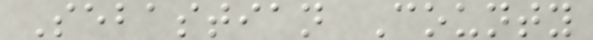Sebastian County
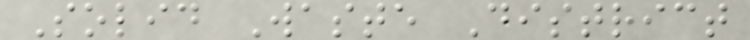Solid Waste District
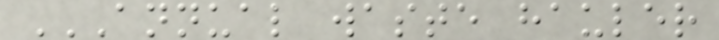ANNUAL WASTE HAULER
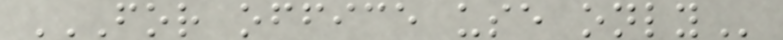FOR OFFICE USE ONLY
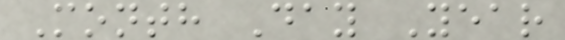Month Day Year
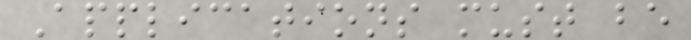Applications must be
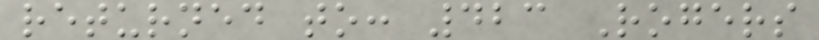returned to: 423 Rogers
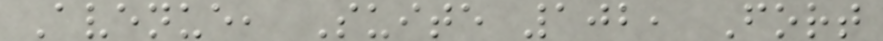Avenue, Suite 102, Fort
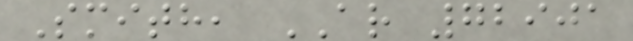Smith, AR 72901
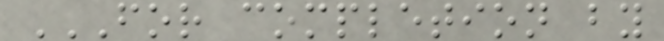FOR COMPLETION BY
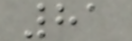81
